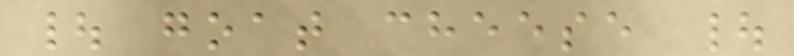| goat cheese |
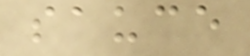sauce
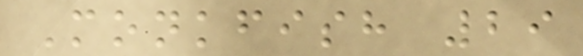Monkfish 29
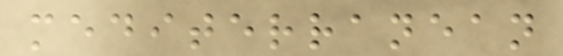mediterranean
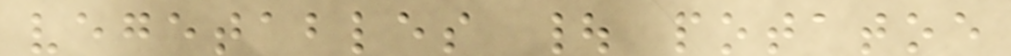vegetables | potatoe
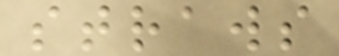straws
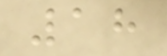18
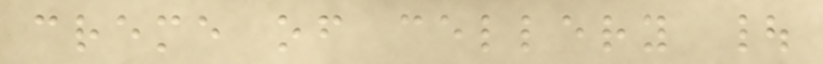creme of cellery |
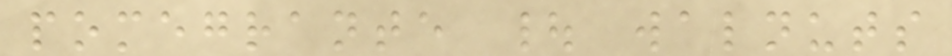pomegrante | walnuts
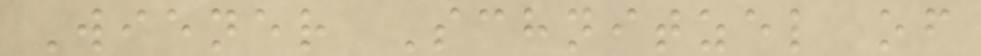Wiener Schnitzel of
